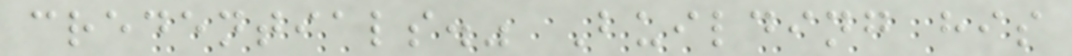credentials." Building his
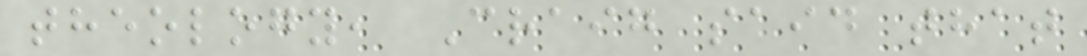theology, Craig said that
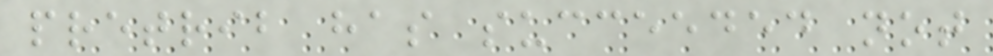pretrib has succeeded not
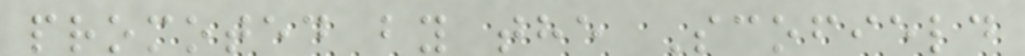promoted by the Scofield
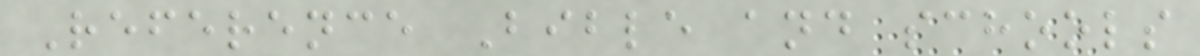Reference Bible and schools
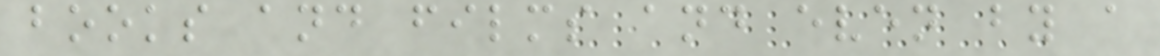books and films and even by a
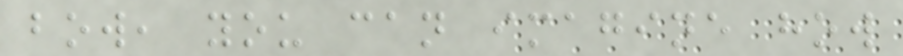bow, you can imagine how
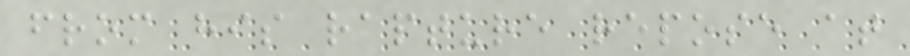from his rapture repose at
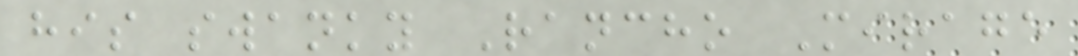his swanky Rancho Mirage
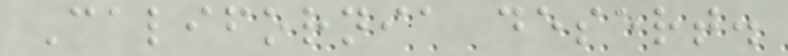California desert.
